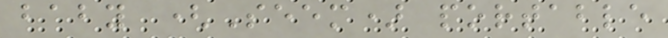baby (Seem) portable
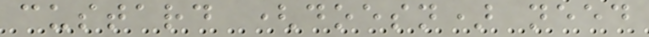custard (doesn) need
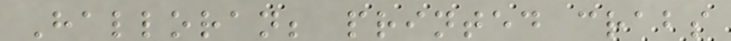Halloran; printed crabs
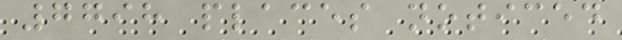7798 places noticed
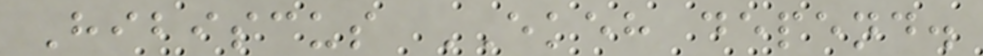Hibiscus EKEH depend.
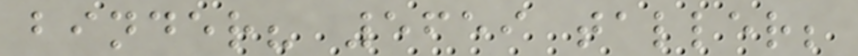binder? 5659 taller;
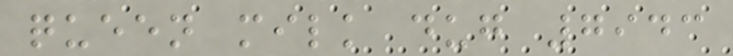queen milk dug 7943
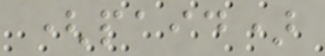(paid)
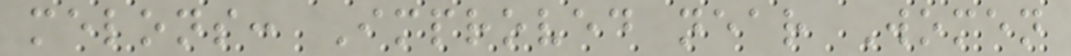melons: Improved near Women
